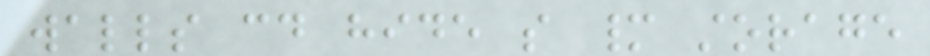walls could hide so many storage
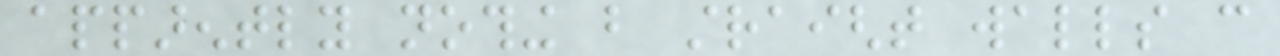apparently nothing but straight walls can
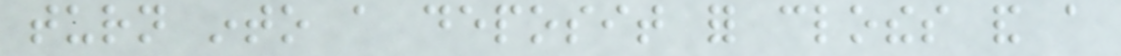turn into a deposit for clothes and a
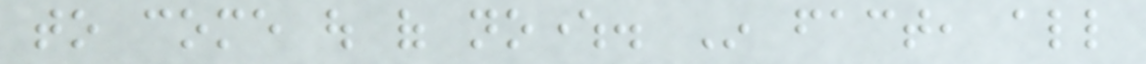to come out of nowhere. In fact, all
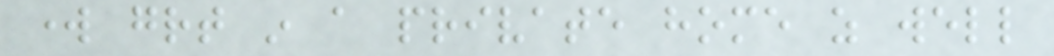work great in a private home as well
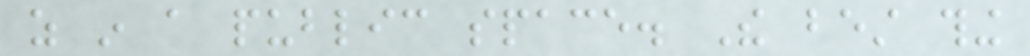as in a public space. The best thing
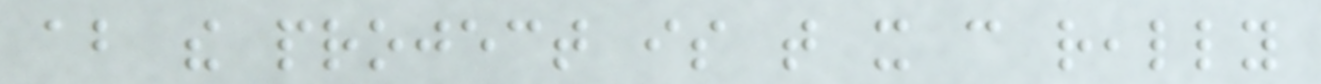about the project is that it can really
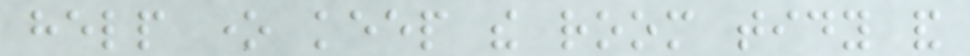help one keep the room tidy and
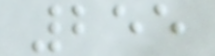255
